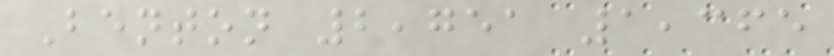Benton 2,751 1,365
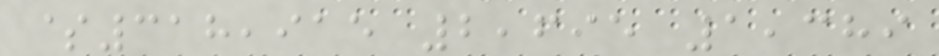$318,915 2,695 1,389
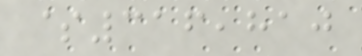$316,810
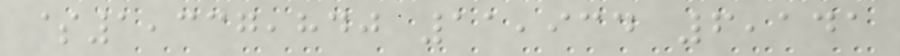$1,337,840 11,934 6,141
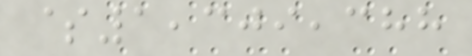$1,309,388
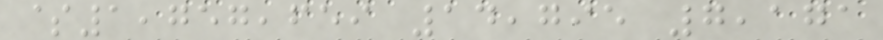$1,757,659 14,795 7,171
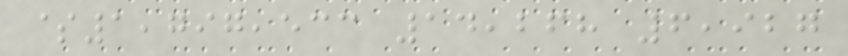$1,797,533 14,268 6,927
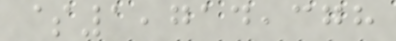$1,714,378
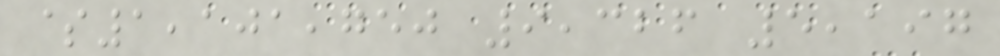$1,101,750 9,326 5,197
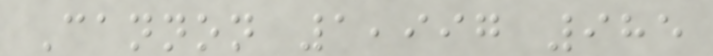Cannon 1,997 985
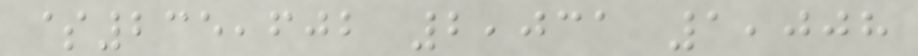$235,602 2,031 1,008
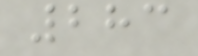283
